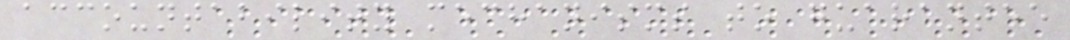accountability mechanisms to guarantee
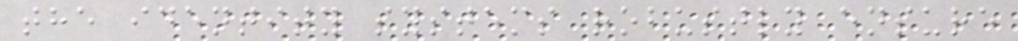the identity systems robustly ensure
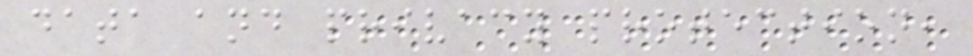data and privacy protection,
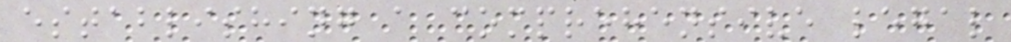establishing a comprehensive legal
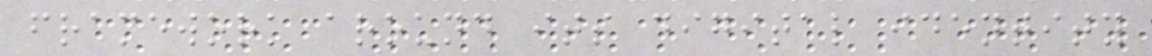framework around its digital identity
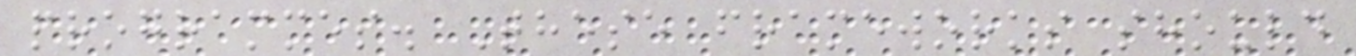programmes. These frameworks should
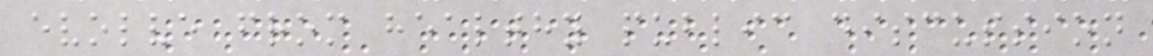evolve from healthy public discussion
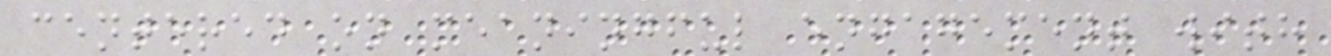centered on meaningful engagement with
